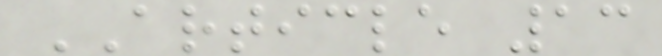ARTICLE 13
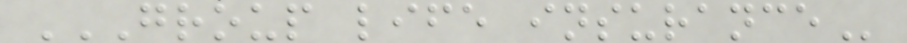GROUP LIFE INSURANCE
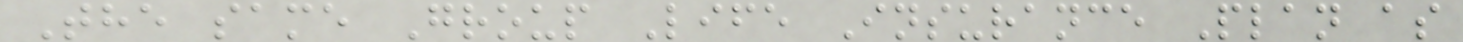The same Group Life Insurance Plan as
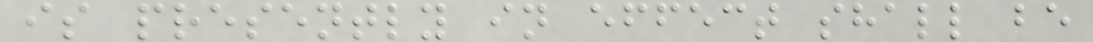is presently in effect shall be
